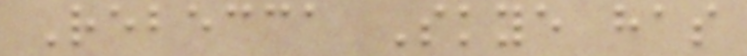Rebecca Skye has
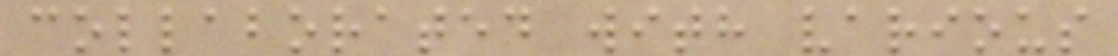collaborated with various
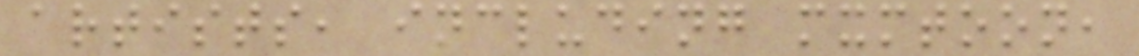artists, including mxmtoon,
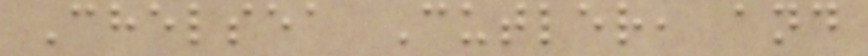Chelsea Cutler, and
